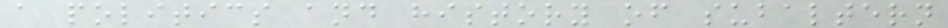a politics and history of subaltern
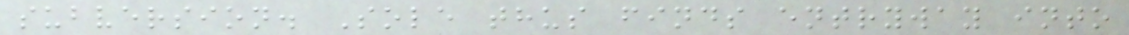subversion. Sole thus finds entryway into
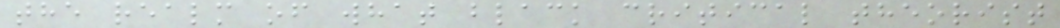the realm of what black critical theorist
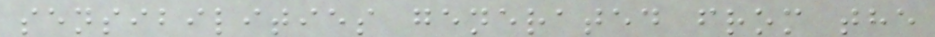sensibilities generated from the
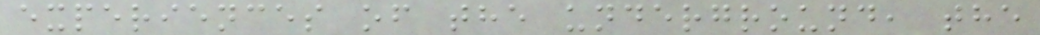experiences of the underground, the
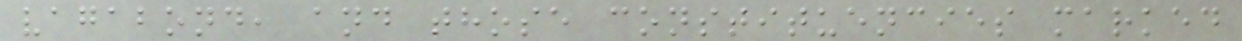vagabond, and those constituencies marked
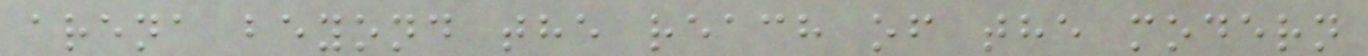arena beyond the reach of the modern
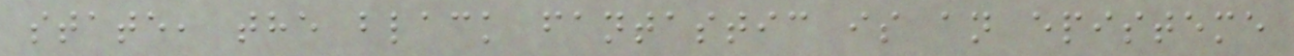state, the black fantastic is an episteme
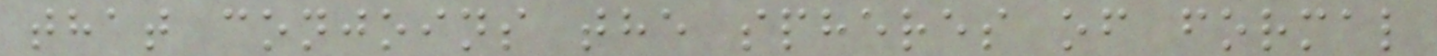that conjoins the spheres of formal
